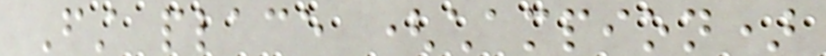First place (champion)
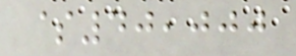$40,000
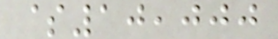$10,000
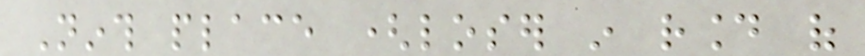Ninth place (loser in round of
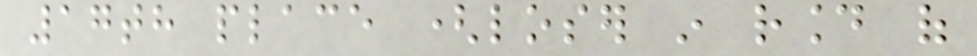17th place (loser in round of
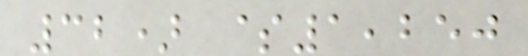32) $1,250
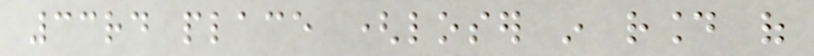33rd place (loser in round of
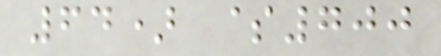64) $700
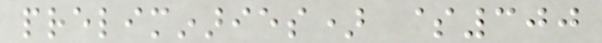preliminaries) $300
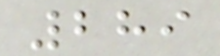289
